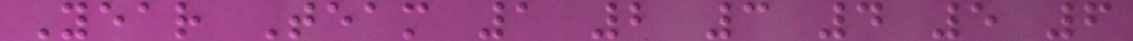Year Team 1 2 3 4 5 6
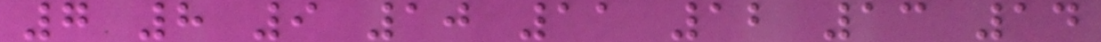7 8 9 10 11 12 13 14
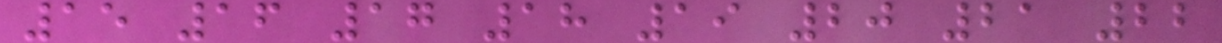15 16 17 18 19 20 21 22
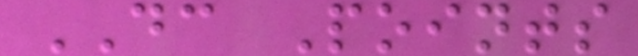DC Points
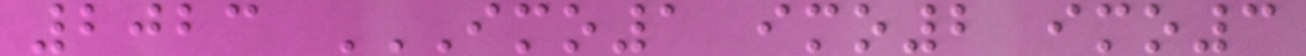2023 IMO1 IMO2 IMO3
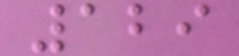129
